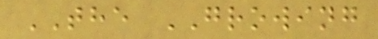THE GROWING
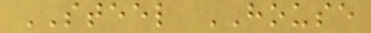STEEL HOUSE
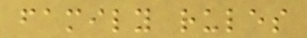family rules
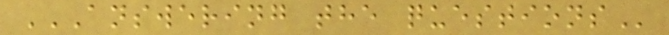ANSWERING THE QUESTIONS
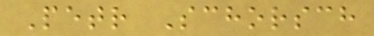Petr Schorsch
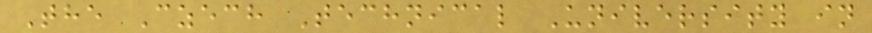The Czech Technical University in
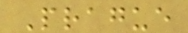Prague
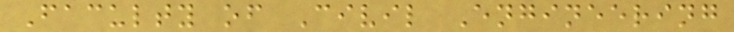Faculty of Civil Engineering
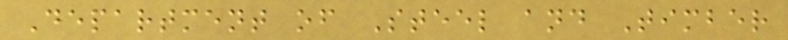Department of Steel and Timber
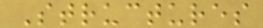Structures
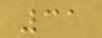31
